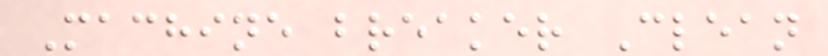Machine breaker Clean
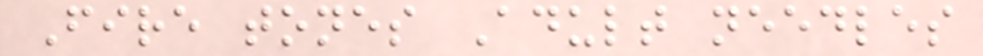Fire tones Adult needles
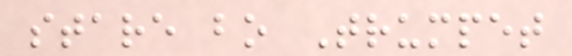stare bo Trumpet
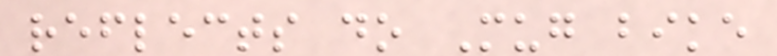reflects do Mug bike
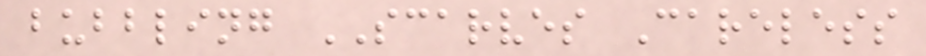bubbling SCARVES Careless
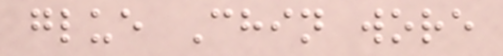glue Chin wore
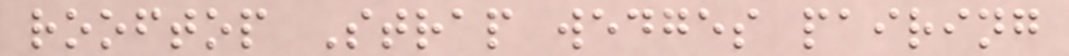rooftop Strap wedges pairing
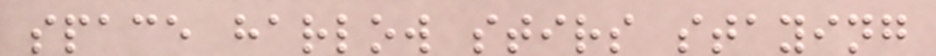space harlow stirs staying
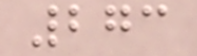273
